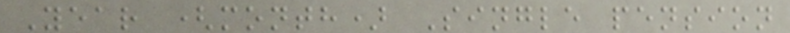Year (month) Single pension
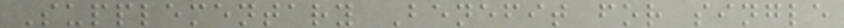Supplementary Benefit for single
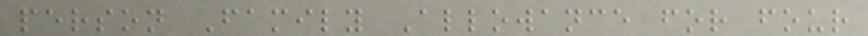person Family Allowance for four
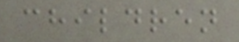children
